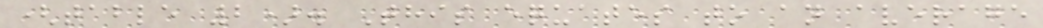(table 2). This equates to an average
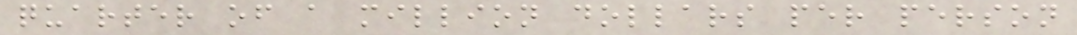quarter of a million dollars per person
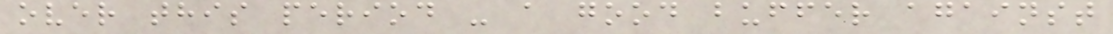over this period - a good buffer against
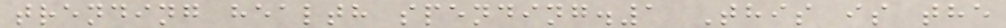trending health spending.1 This is the
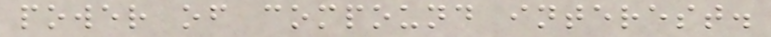power of compound interest.
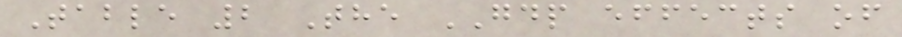Table 2 The GDP effects of
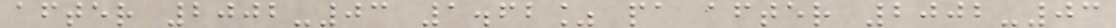after 2002-03 1.62% pa after 2002-03
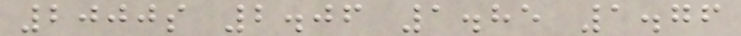2000s 2.06 1.85 1.76
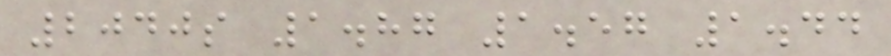2040s 1.87 1.57 1.44
